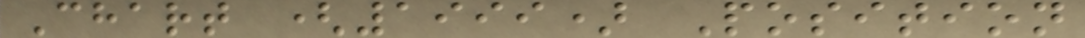Chart (1999) Position
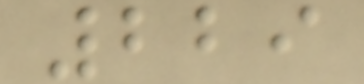229
